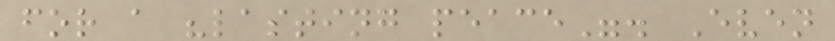for a "lasting peace". Even
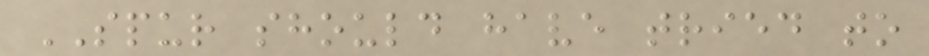SPUR should have tried to
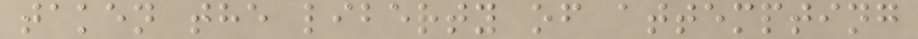taken the liberty of attempting
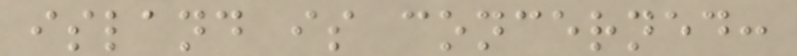island is concerned:
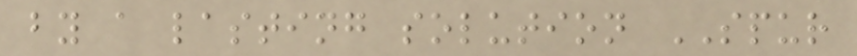by a lasting solution SPUR
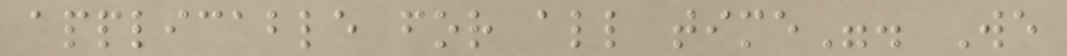applicable for all time". We
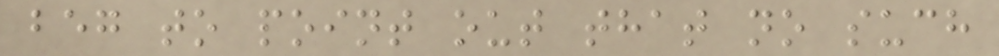beg to point out that no such
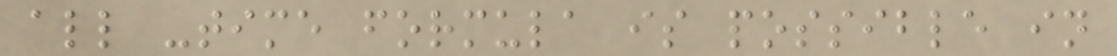all -time formula is possible in
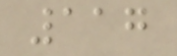117
